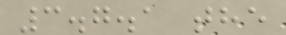3.7.1 the
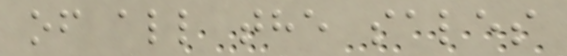of all the sales
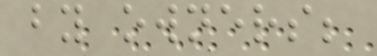by owners;
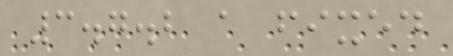3.7.2 a fixed
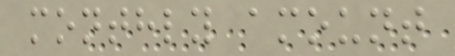monthly amount
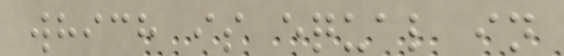which is equal in
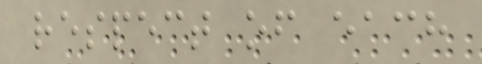respect of each
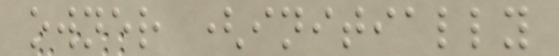owner (initially
